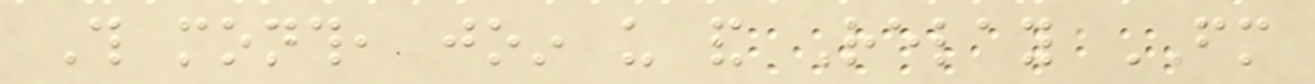This month, join us and Relay FM
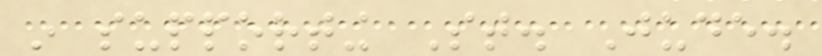in supporting St. Jude.
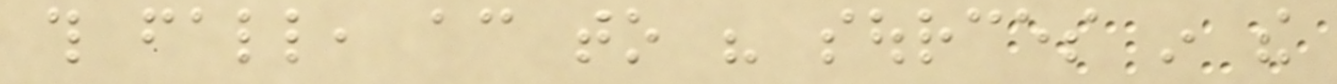this fall, according to his sources in the
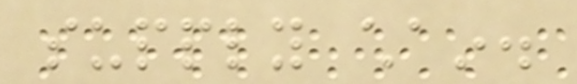supply chain.
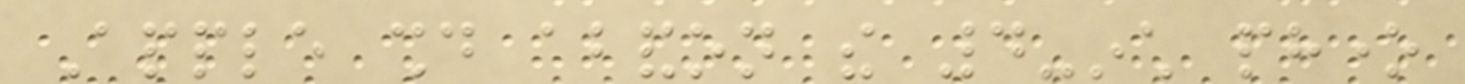Apple should abandon the 4-inch phone
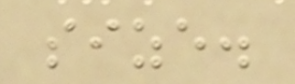size.
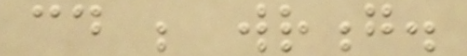could be wrong.
